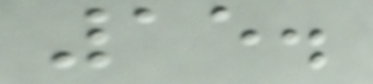15.
